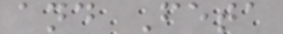and Feta
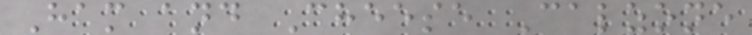Ham and Cheese Calzone
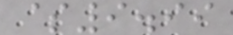$9.99
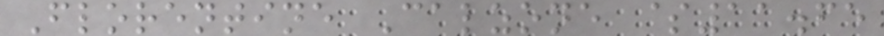Florentine Calzone $11.65
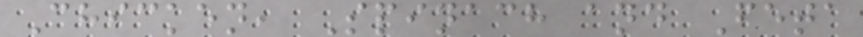Chicken, Spinach and Feta
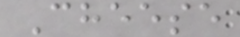Cheese
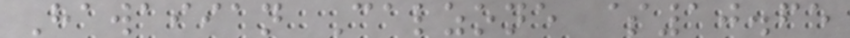Hawaiian Calzone $10.65
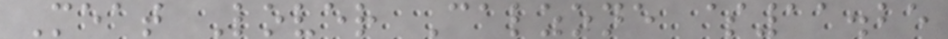Meat Lover Calzone $11.25
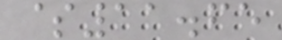$11.65
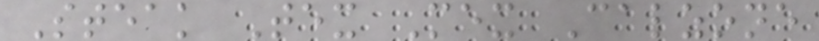Steak Tex Mex Calzone
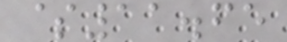$11.65
